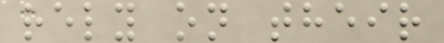rely on their
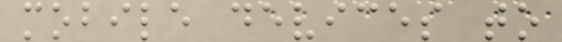mobile devices to
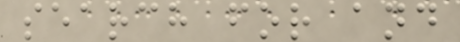search for and
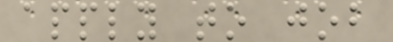apply to job
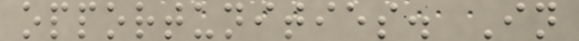opportunities. In
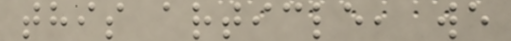this article, we
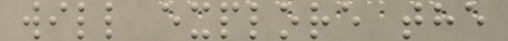will explore the
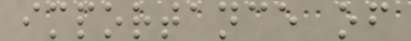importance of
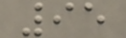95
